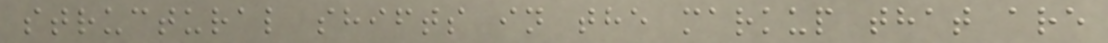structural shifts in the markup that are
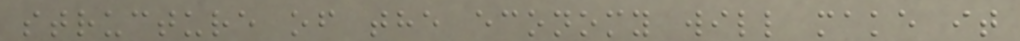structure of the economy will make it
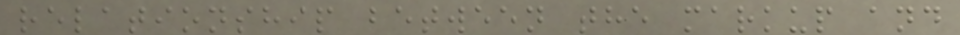relationship between the markup and
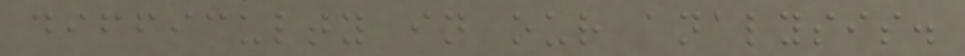difficulty in our analysis.
